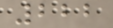222
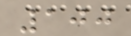100
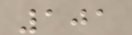101
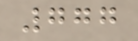777
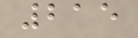215
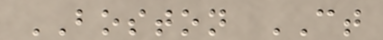BOSTON CT
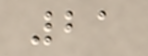21
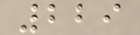229
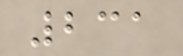231
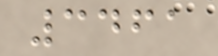3461
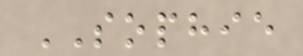SOPHIE
